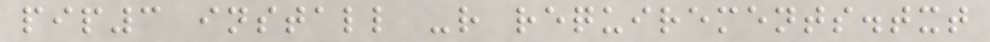pip3 install -r requirements.txt
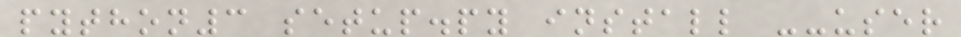python3 setup.py install --user
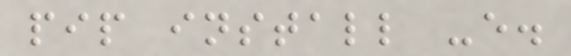pip install -e.
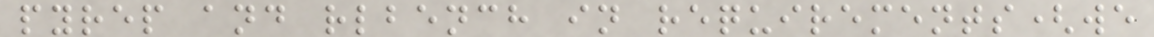pyrep and rlbench in requirements(we
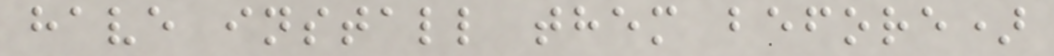have install them before)
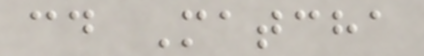cd Matcha
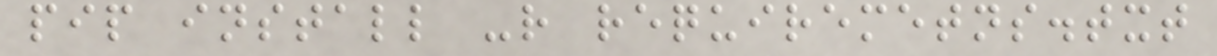pip install -r requiremetns.txt
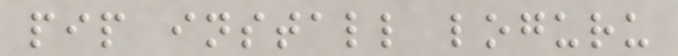pip install loguru
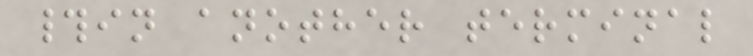#in another terminal
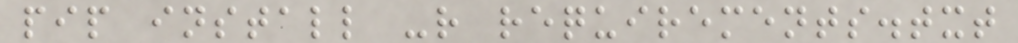pip install -r requirements.txt
